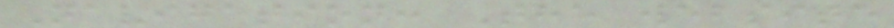Navigation: The website
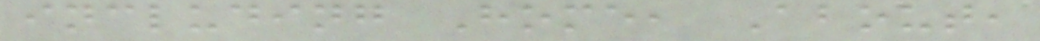including Home, About,
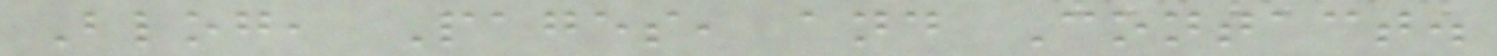Blog, Pages, and Contact.
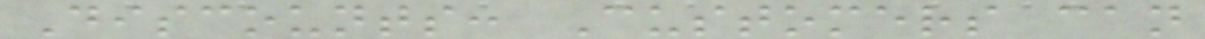Discounts: Customers can
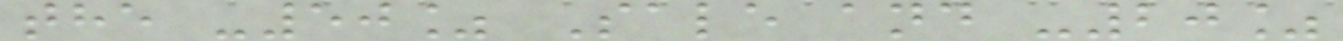the -50% Sale and -20%
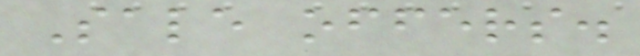Sale offers.
